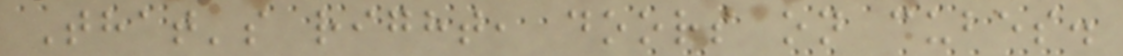That's right, doors on cubes.
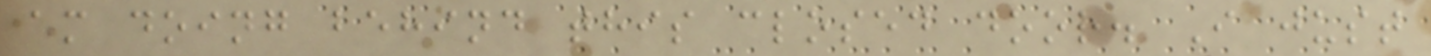am doing behind this closed door. I just
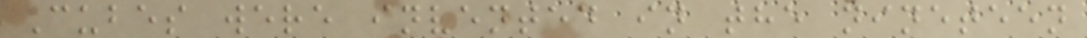Cubes were invented in the nineteen
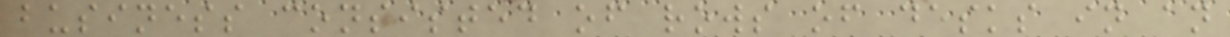business consisted of rows of desks in an
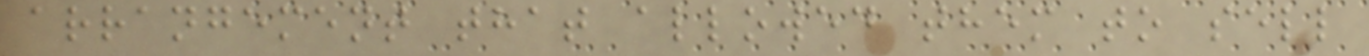arrangement that allowed them to sell
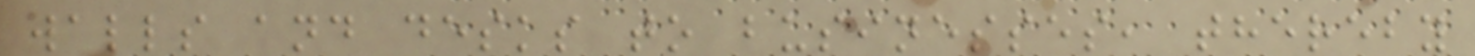walls and desks to businesses, thereby
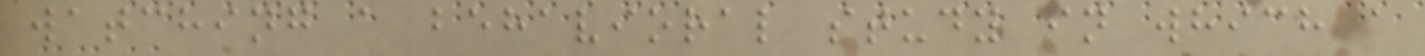watching a behavioral study in which a
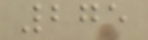275
